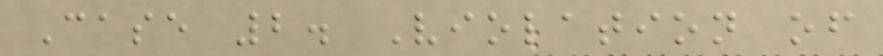Case 2. Violation of
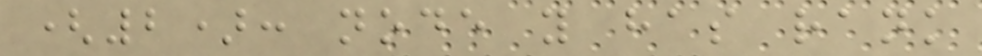(2): node y has rank
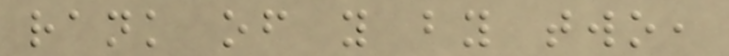rank of y by two,
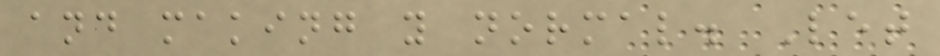and making y normal. Let
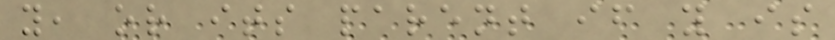y, or its parent if y is
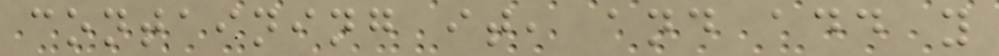containing it, and add y
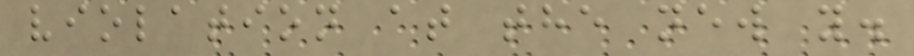violation at the new y.
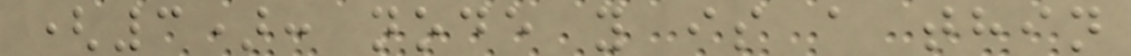(3): node y is a thin
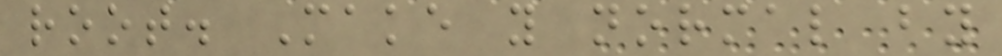root. Make y normal by
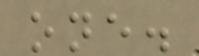one.
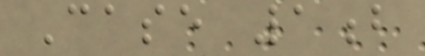Case 1b
